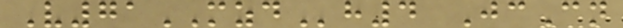V71MZDh4 JcCn
